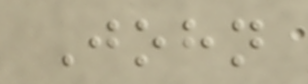John
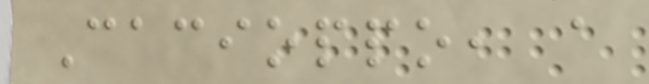Cacioppo, a
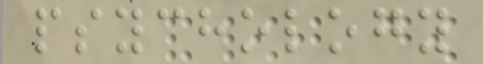psychology
